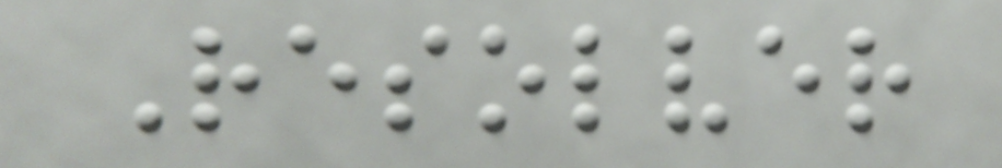Resolver
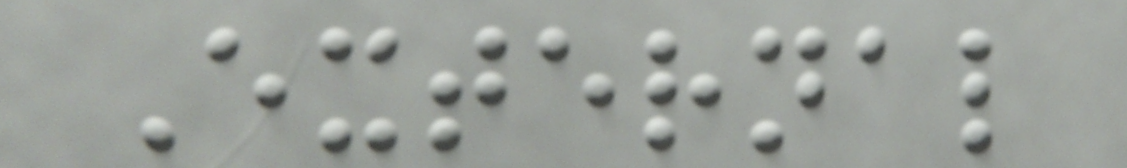External
